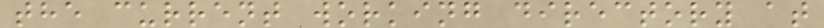the current working directory at
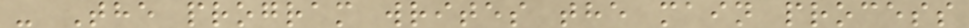- The program writes the main process
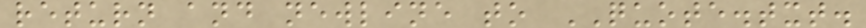return and newline to QUOTE.txt.
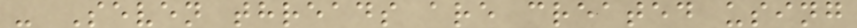- Seven threads are created using
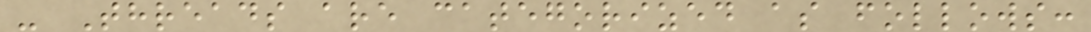- Threads are categorized as follows:
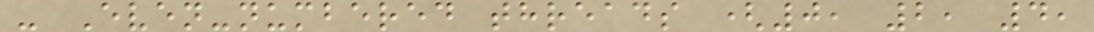- Even-numbered threads (0, 2, 4,
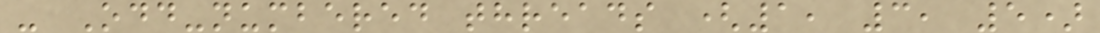- Odd-numbered threads (1, 3, 5)
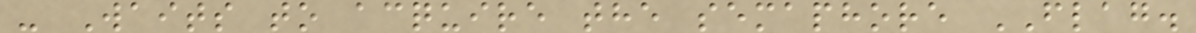- Waits to acquire the semaphore FLAG.
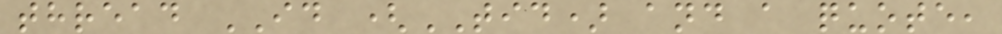thread ID (TID) and a quote,
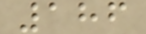186
